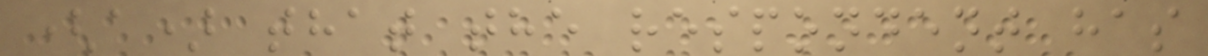(a) that the respondent has
